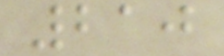210
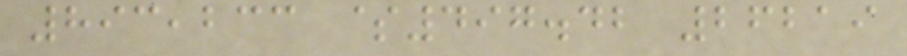893,233 $497.42 26219
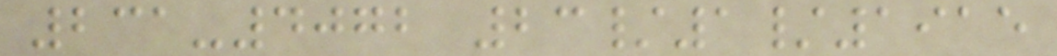231-4072 23/1/1915
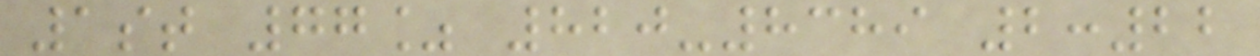1st 77% 820-8389 2:22
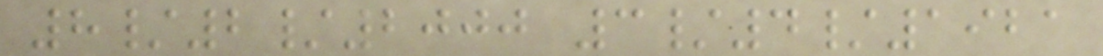8/2/2000 3/4/1921
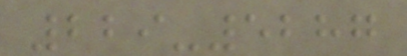229-5287
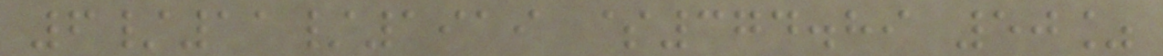6/11/1919 $374.89 50%
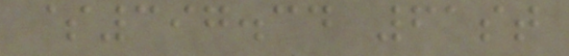$397.34 61st
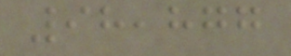98,877
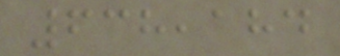638,184
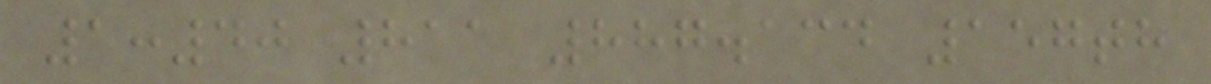1:40 811 887.134 157th
